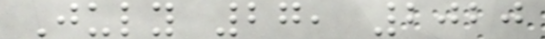July 27, 2020
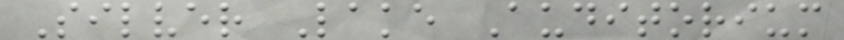Silver Lake Auditorium
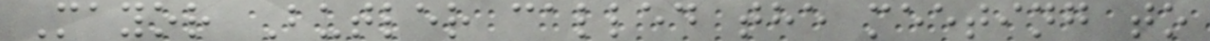Mayor Butler called the meeting to
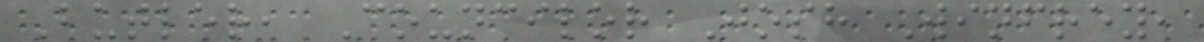Butler, Councilor Josh Winfrey,
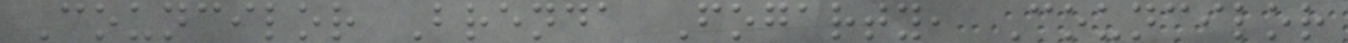Councilor Brenda Fogarty, Councilor
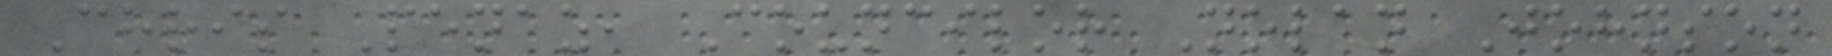Chris Penaz, Councilor Nolan Johnson
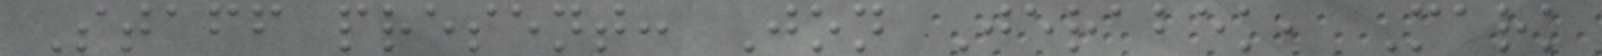Staff present: Jon Jerabek, Mark
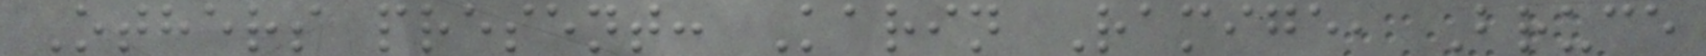Others present: Karin Ramige, Bruce
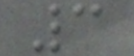3
